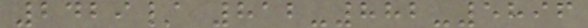2429/ 812-882-5896
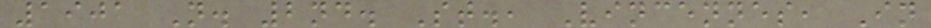1901 N. 2nd. St., Vincennes, In
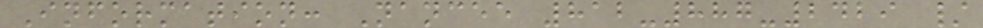Information: Nancee 812-887-2429 /
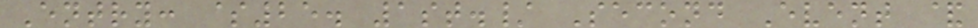Entry: $25. 1st./ Second Event &
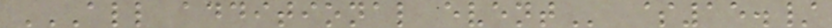ALL ADDITIONAL EVENT $15./
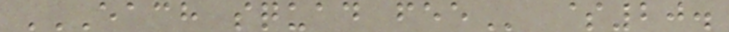EACH SQUAD FEE $20.
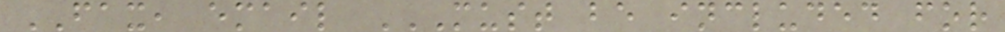FAX, email MUST BE INCLUDED FOR
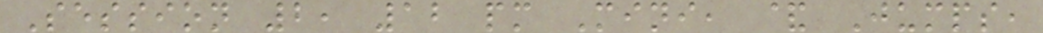Session 2, 12 pm Mini, & Jumps,
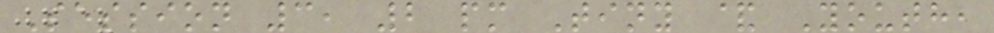Session 3, 2 pm Tiny & Youth,
